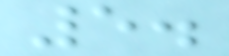5.
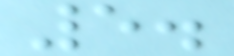5.
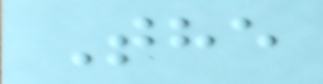The
